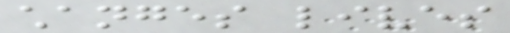changes lives
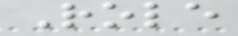Role
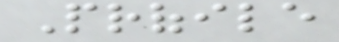Profile
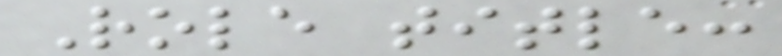Role title:
